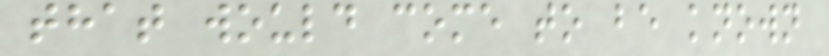that would come to be known
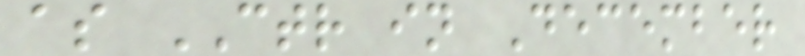as CTR in December
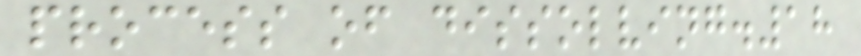process of dissolving.18
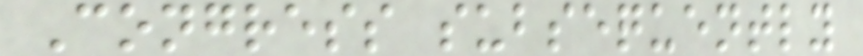Congress subsequently
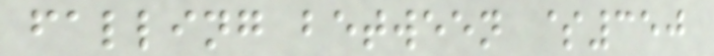falling between $350
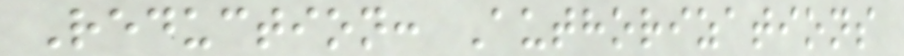Reduction: Authorizations
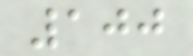100
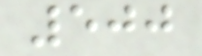500
